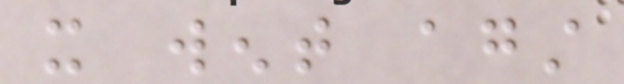it went against
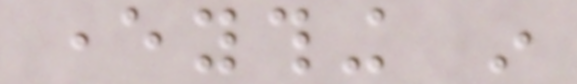everything in
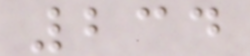234
